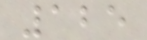125
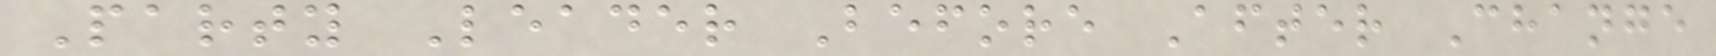Party Leader Before After Change
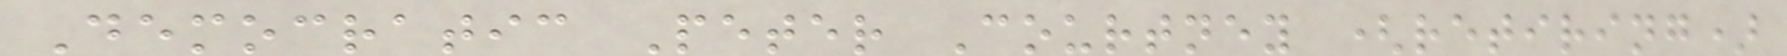Democratic Peter Courtney (retiring)
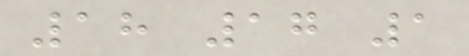18 17 1
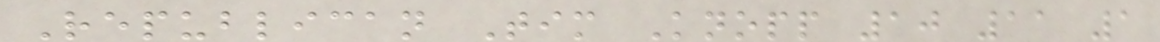Republican Tim Knopp 10 11 1
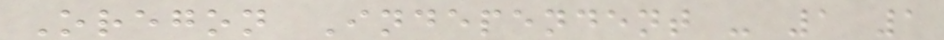Oregon Independent - 1 1
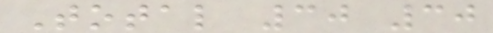Total 30 30
